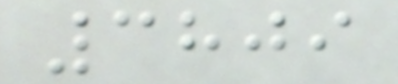3809
